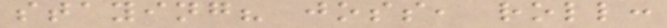staying? joss, roll:
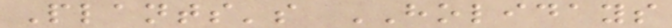Plants's HOLIDAYS
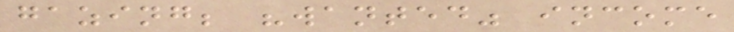gazing; "wanted" income
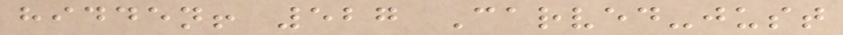hidden! 527 Carved-just
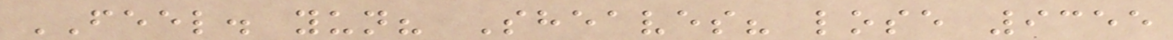FEEL. yun? Sheaves? lose 9355
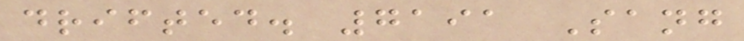drifted. 7191 Sang
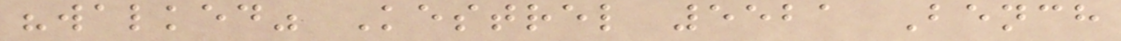"walked" Kestrel 5521 Bench
